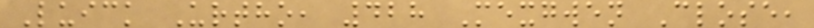Luick Urtho, 428 Mexgwen Close,
